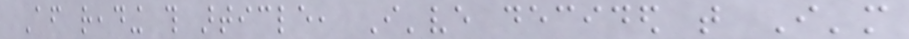After reading this article, I've decided that I'm
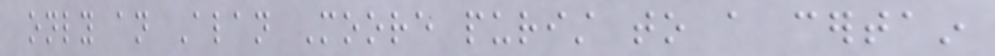only an Alan Moore purist to a certain
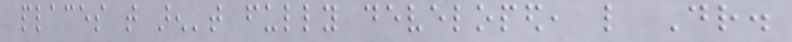places that aren't fully developed, like Dr.
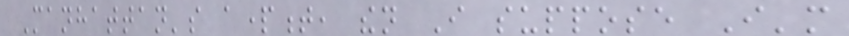Manhattan's apartment, then I suppose I'm
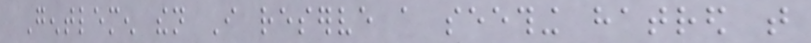Gentlemen then I reserve a seething hatred that
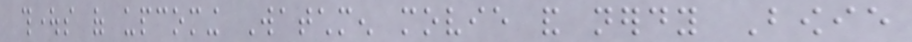thoughts of upcoming Watchmen movie and nerdy Bowie
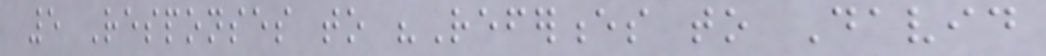5 Responses to "References to David
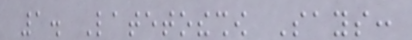1. Latetotheshow Says:
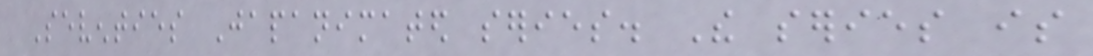Seventies Japanimated series. The series is
